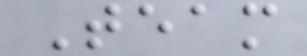Team
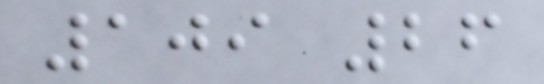109 26
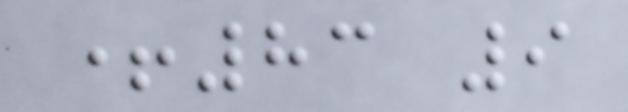+83 9
